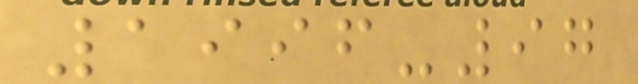1996-97
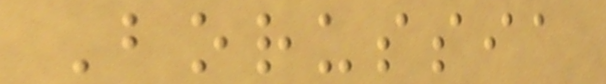Borussia
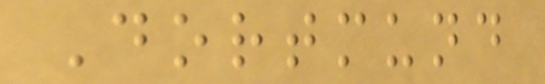Dortmund
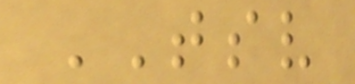TSV
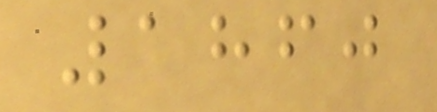1860
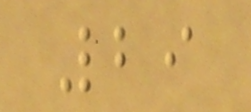29
